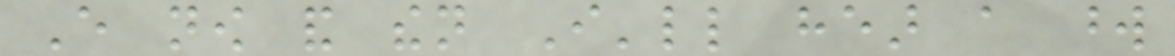Every now and then I'll hear a word
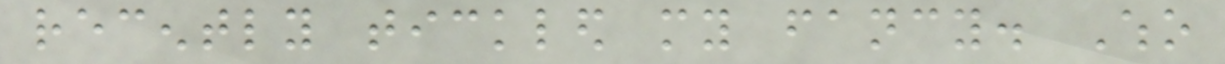recently tickled my fancy. Who
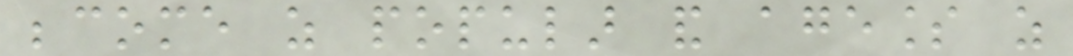become as popular and ageless as
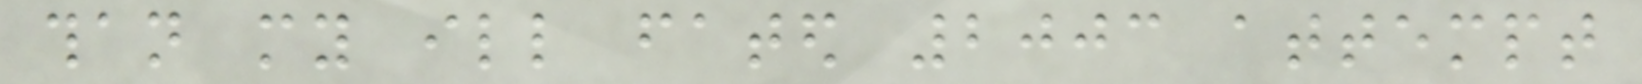than my ill fated 2003 attempt
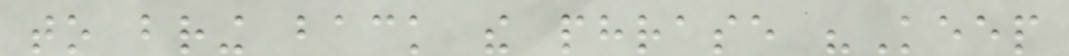to bring back the phrase "Keep
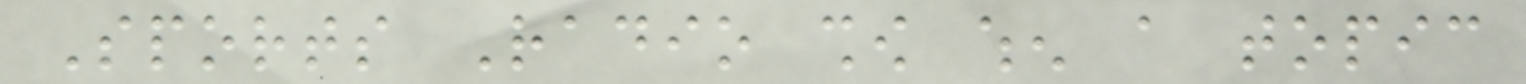Sports Radio show when a topic
